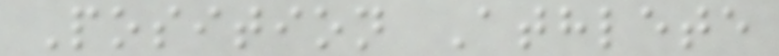Position Athlete
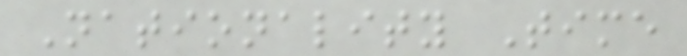Nationality Time
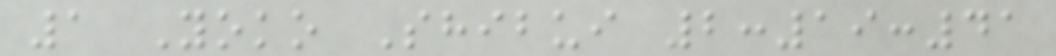1 Yoko Shibui 2:19:41
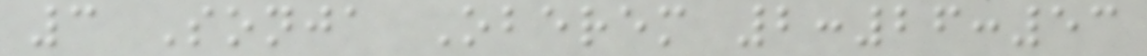3 Sonja Oberem 2:26:53
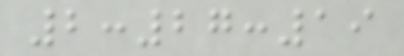2:27:19
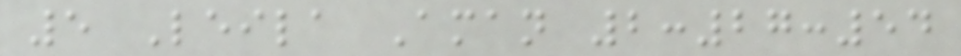5 Leila Aman 2:27:54
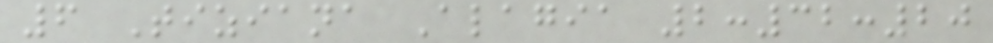6 Tiziana Alagia 2:32:20
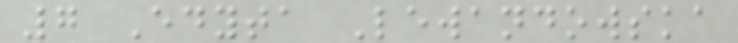7 Edyta Lewandowska
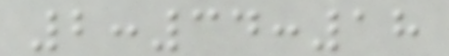2:34:18
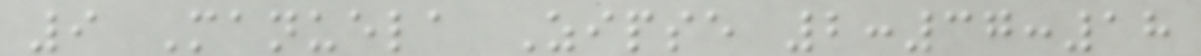9 Manuela Zipse 2:37:18
